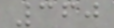360
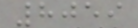8059
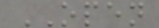OPEN
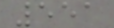551
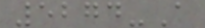5274-A
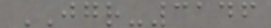JGR-3146
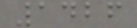1426
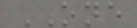ONE
